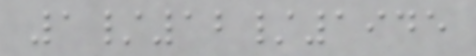1/12/1945
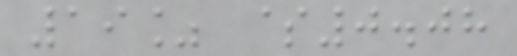19% $0.08
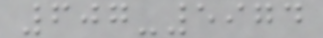607-5974
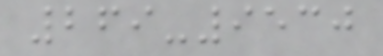269-9530
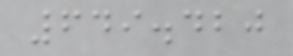649.420
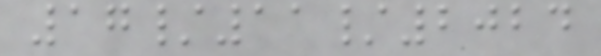17/11/2024
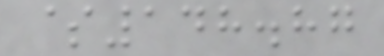$148.87
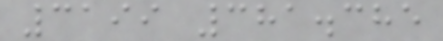3199 381.385
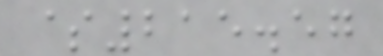$215.57
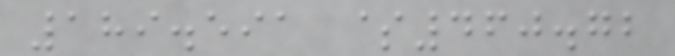189.591 $460.72
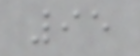95
